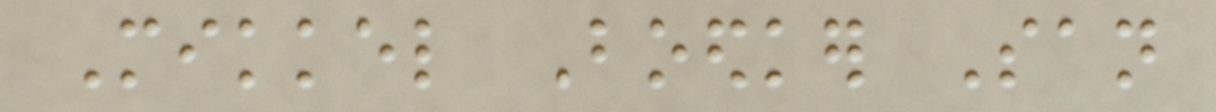Mikkel Boedker San
